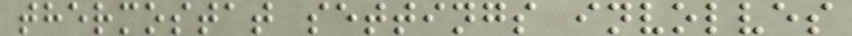thermostat settings involves
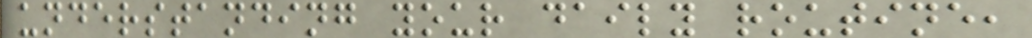understanding your daily routine,
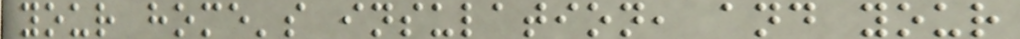your home's insulation, and your
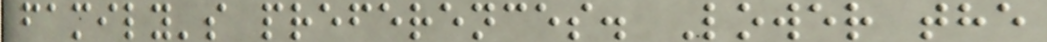family's preferences. Lower the
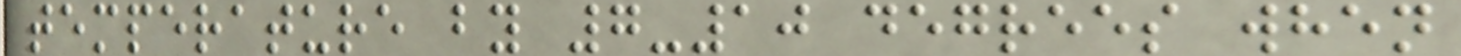temperature by 7-10 degrees when
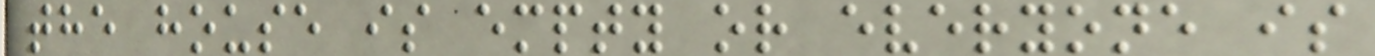the house is empty or everyone is
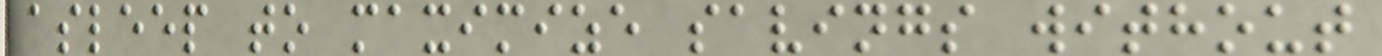asleep to maximize savings without
